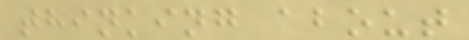thinking about
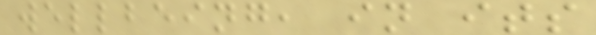wellbeing, in its
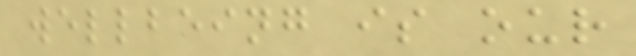wellbeing is our
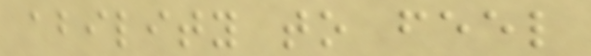ability to feel
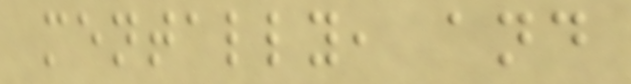mentally, and
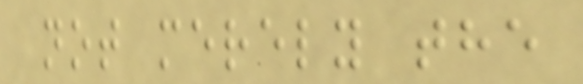not merely the
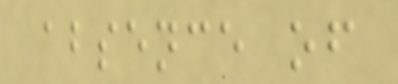absence of
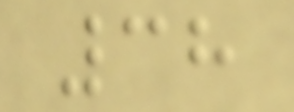38
